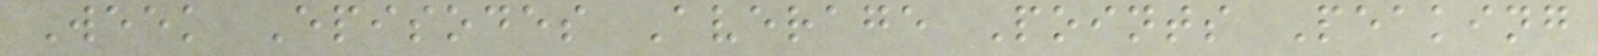Week Episodes Average Points Peaking
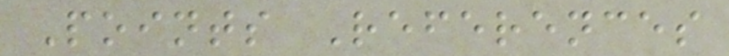Points References
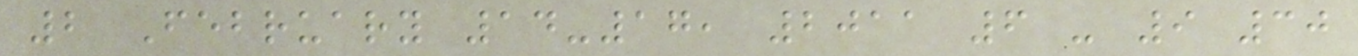2 February 14-17, 2011 6 - 9 30
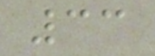33
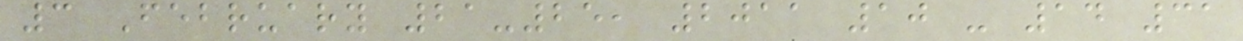3 February 21-25, 2011 10 - 14 31
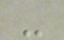-
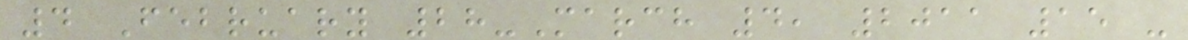4 February 28-March 4, 2011 15 -
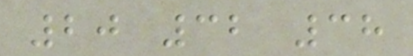20 32 38
